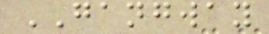GANGWAY
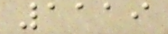1119
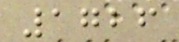1726
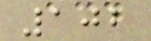102
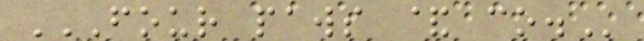FOUR PAWS & CO.
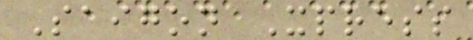Saigon Xpress
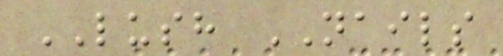LUSH NAILS
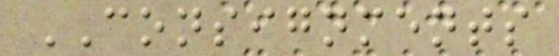CONSIGNMENTS
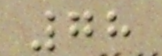78
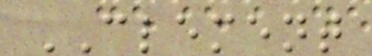CLEMENT
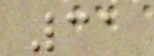31
